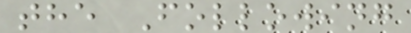the Following
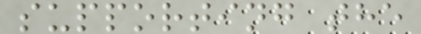supporting the
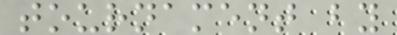tournament by
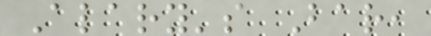Alary's Bar,
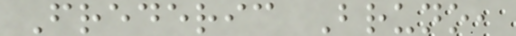Frederic Bruno,
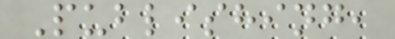Publishing,
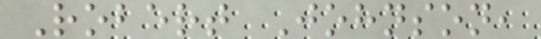Robert Johnson,
